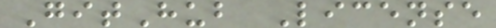GitHub License
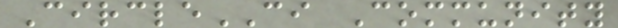CircleCI Community
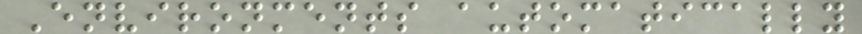Environments automatically
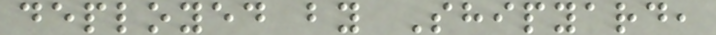deployed by Shipyard,
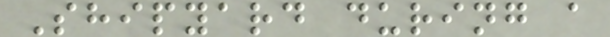Shipyard during a
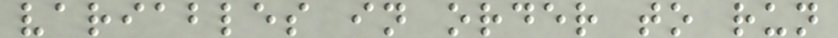variables in order to run
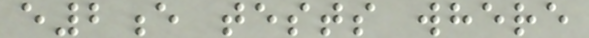e2e tests where
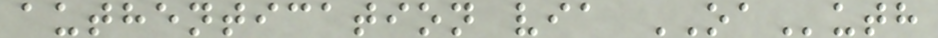authentication via OAuth
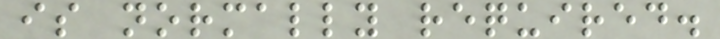is normally required.
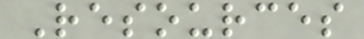Resources
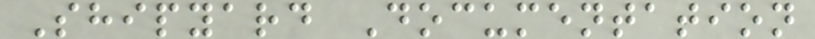Shipyard Documentation
